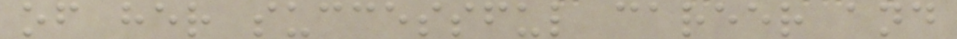of her successful career and
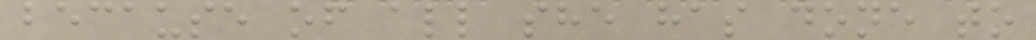because of all she has done to
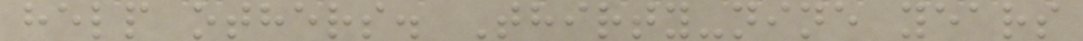help others. Thirty-nine years
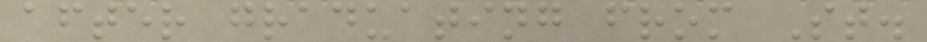after graduating from St.
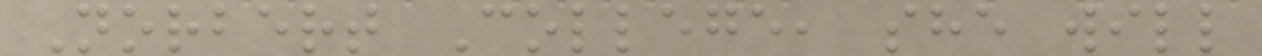Norbert College, she will
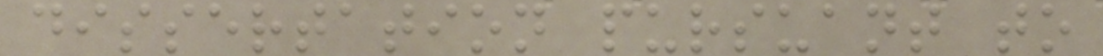dissertation pursuant to
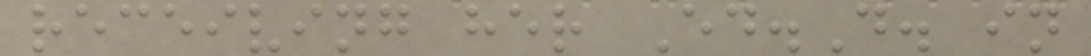receiving her Ed.D. in
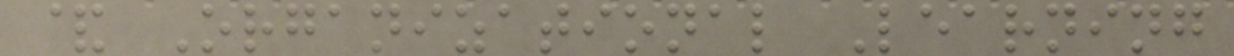& Organizational Learning
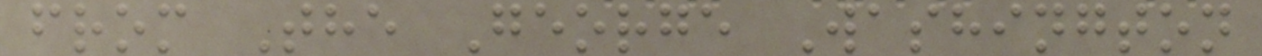from The George Washington
